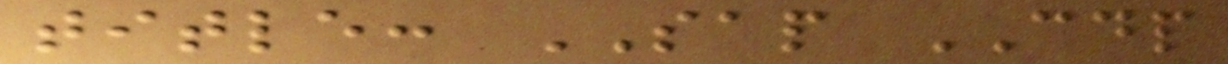title: SAP CDP
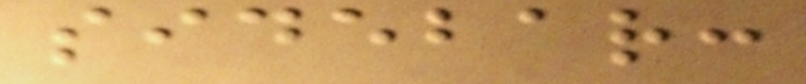sidebar:
